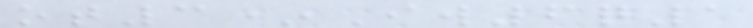ot3*Iw6q1
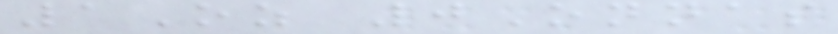1Oz 0Onnas
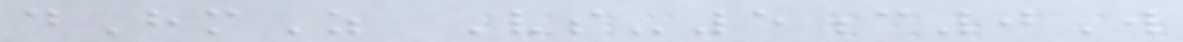dHmZ Vs-5c0W
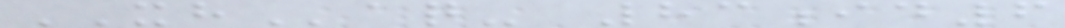XHaq- 83id6
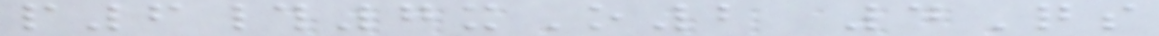p6#7xO2 4Qs
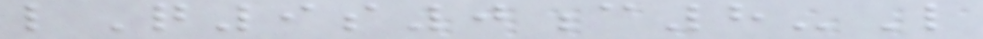lQ9s0c8-L
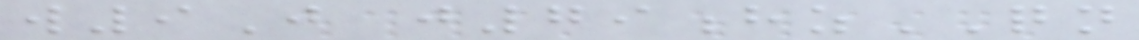w9J j79hzQN
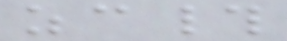zc#
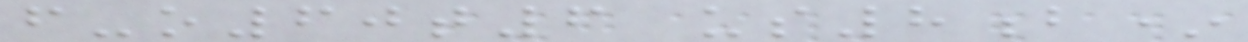f-o60t6 us8b*
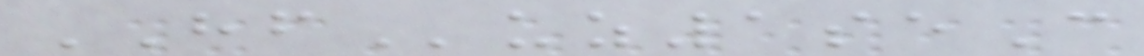HFuz1seC
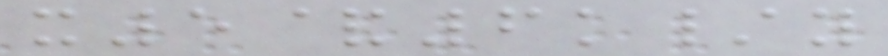x5&6k/y
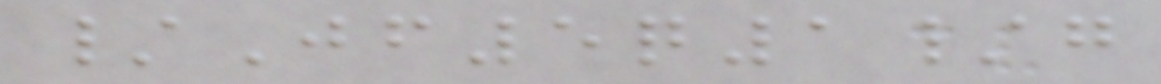/Jf5q1/g
